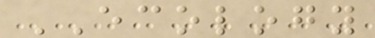ECOLOGY
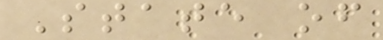State of
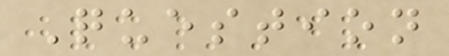Question
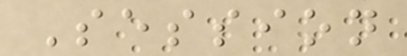Session
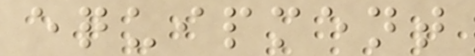equipment
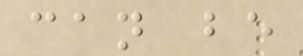can be
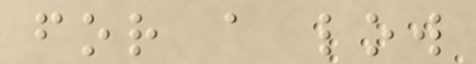for a low
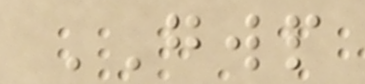GWP
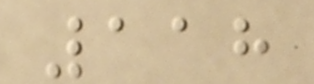118
